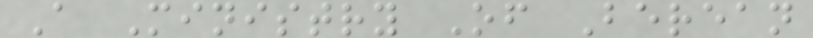A Ministry Of Berean
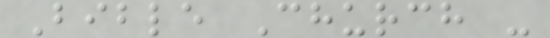Bible Church -
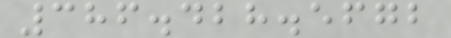386.428.5672
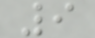9
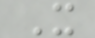X
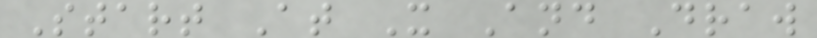Start At X And Draw
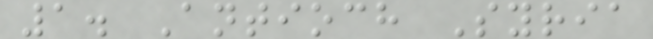1. Antioch Syria
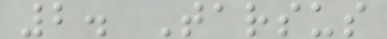2. Tarsus
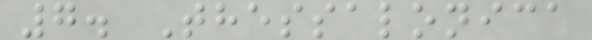7. Thessalonica
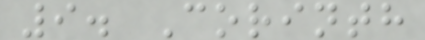9. Corinth
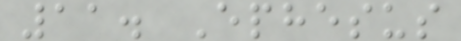11. Ephesus
